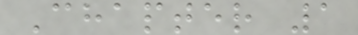Chapter 1
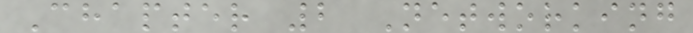Chapter 2 Networking
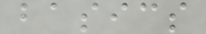basics
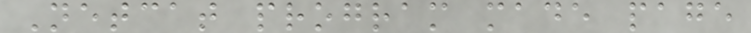Netcat program made page
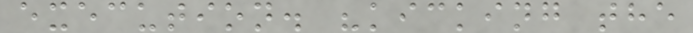execution. "kicking the
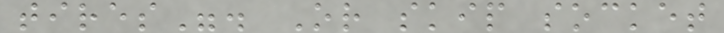tires". Or skip socket
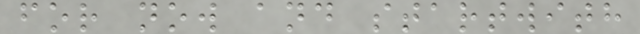for now and startwith
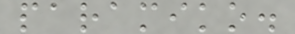paramiko.
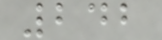242
